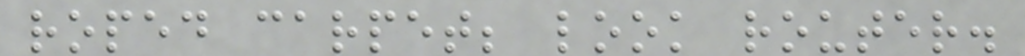roped carpet; look router.
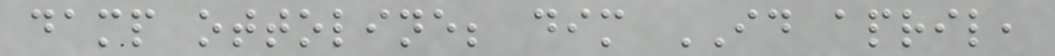damp ottoline; dim ID april,
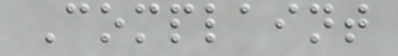Complaint
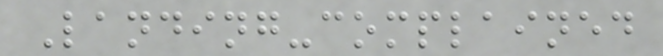Landing-complained
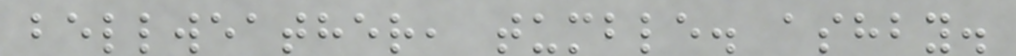bellweather, tumble. ashby.
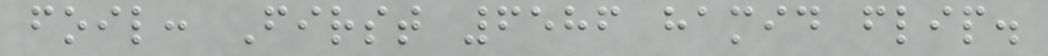foil: First 6586 hamid flip.
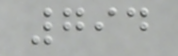794
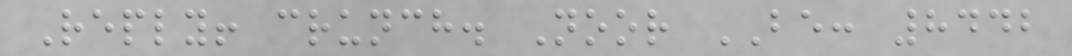Reply! crunch. Noor BE: 8442
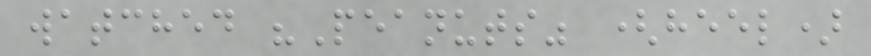watched "Peanuts" (heel)
